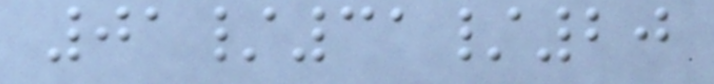01/31/20
